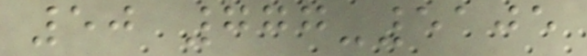50 777-5105
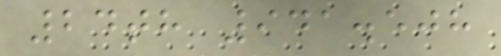24th 941.508
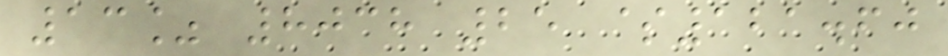13% 8038 25 $121.60
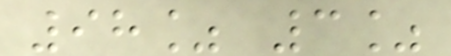98% 3%
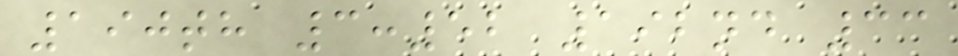190th 3:52 192nd 33
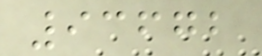93672
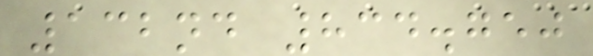132nd 834.750
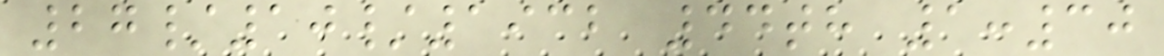27/10/1932 44th 1:30
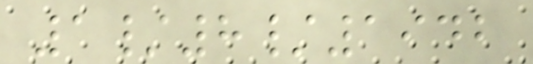1/8/1942
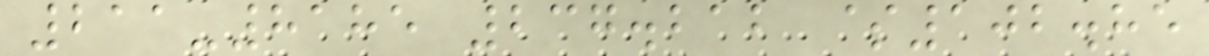211-8185 237.212 $102.85
